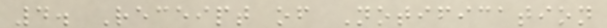4. Receipt of Notification
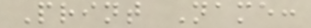Print Name:
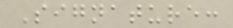Signature:
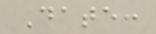Date:
